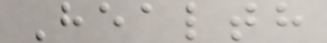Health
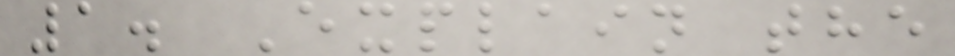1. Explain the
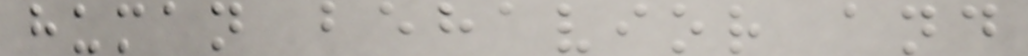human behavior and
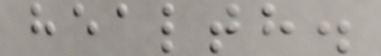health.
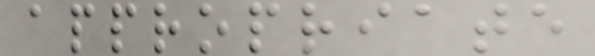appropriate
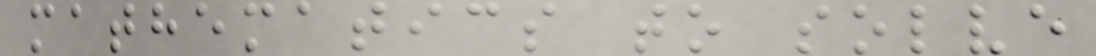mathematics to solve
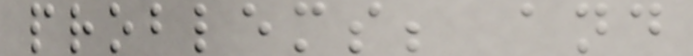problems; and
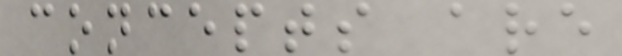concepts are
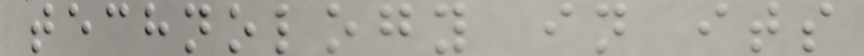technology in its
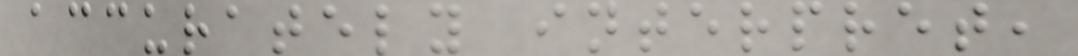accurately interpret,
